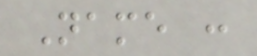Name :
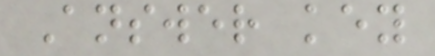Answer key
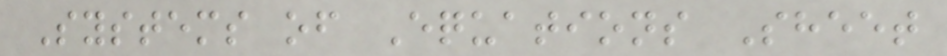Systems of Equations Sheet
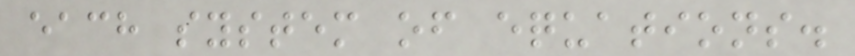each system of equations.
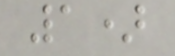1)
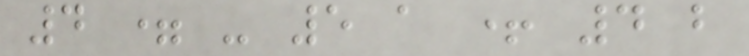4 = - 5 a + 4 b
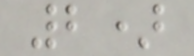2)
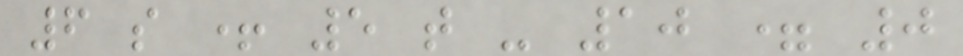6 s + 5 t - 10 = 0
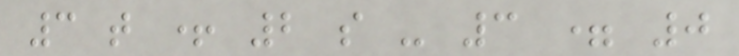3 t + 2 s - 3 = 0
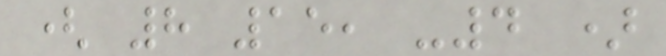( 8 15, -4 )
